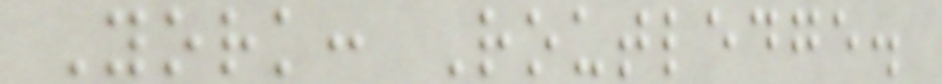York: Routledge.
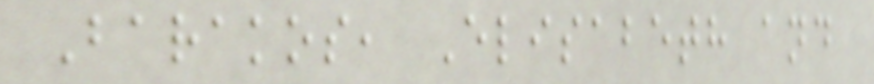Barakos, Elisabeth and
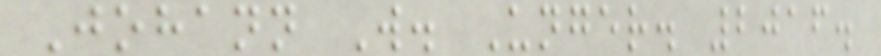Johann W. Unger. 2016.
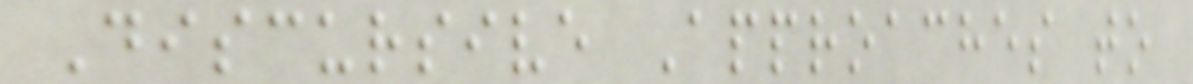Discursive Approaches to
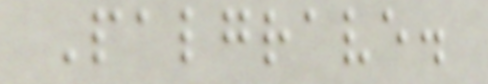Palgrave.
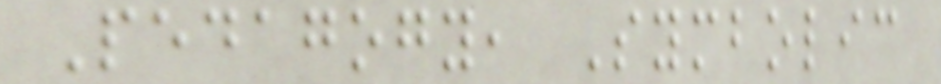Pedagogy, Symbolic
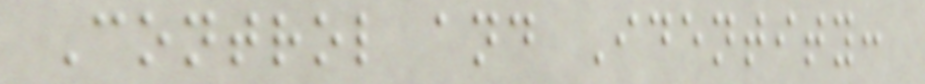Control and Identity:
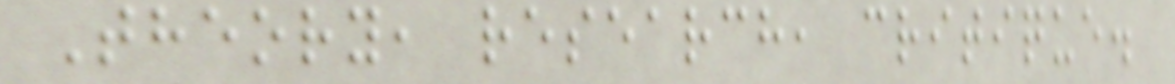Theory, research, critique.
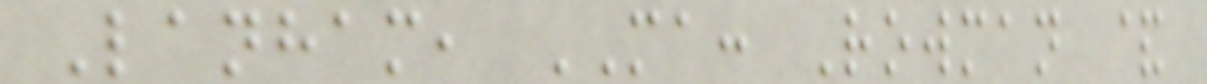Lanham, MA: Rowman &
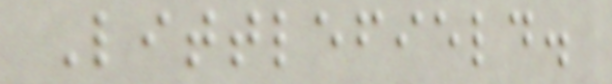Littlefield.
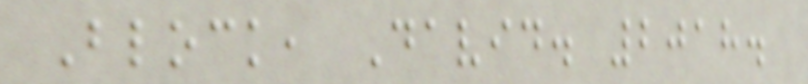Block, David. 2018.
